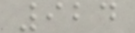924
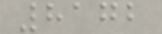8172
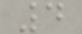4
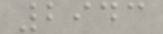2943
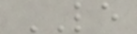LE
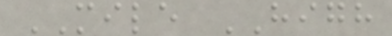MILE HIGH
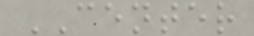CENTER
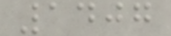1407
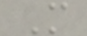M
